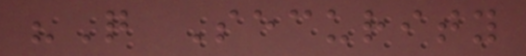"Q Security
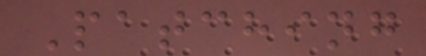Patching
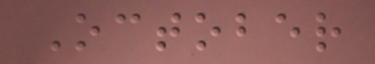October
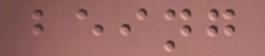being
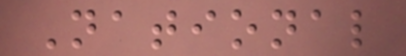National
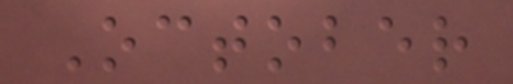October
